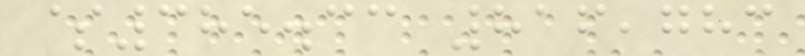$385.33 816,783
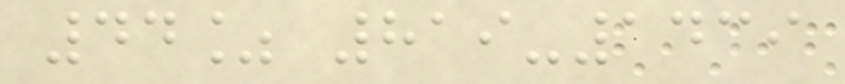44% 819-1439
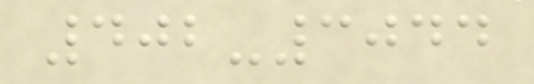402-3044
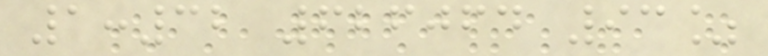1:32 626064 93%
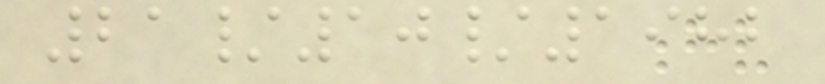21/10/1982
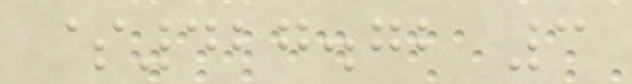$427.72 3
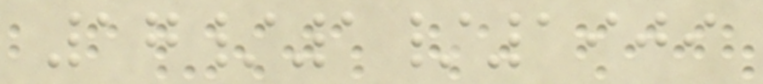17/1/1909
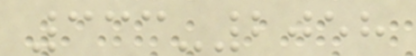333-2058
